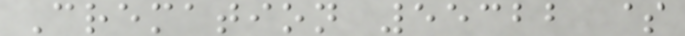Cremation 55322 $
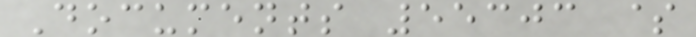Documents 55303 $
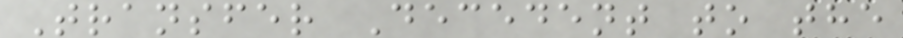Transfer Decedent to the
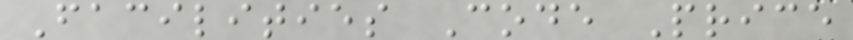Facilities Code Price
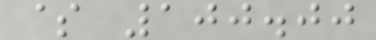$ 100.00
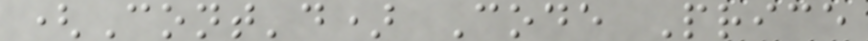(Cont'd) Code Price
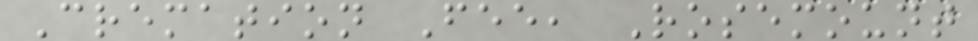Cremation Fee, Rosemount
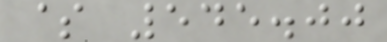$ 545.00
